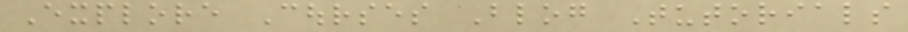Explore Courses Blog Tutorials
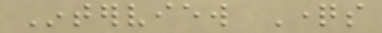Interview Questions
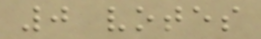0 votes
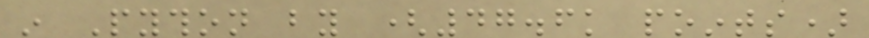in Python by (47.6k points)
